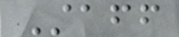Staff
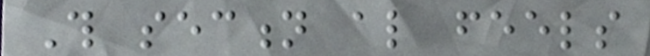This section also feels
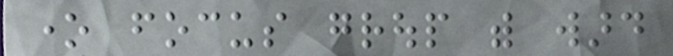one focus group with ward
